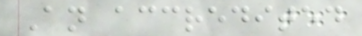An accredited
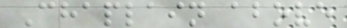Chaplain above
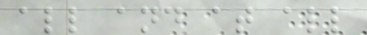all and at all
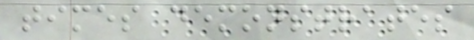times demonstrates
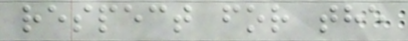respect for the
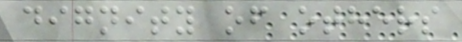dignity of others
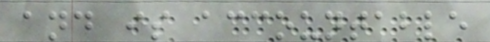and is accountable
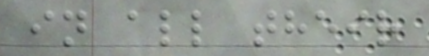in all their
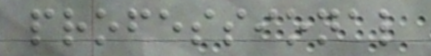professional
